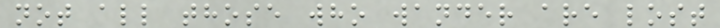not all those who wander are lost
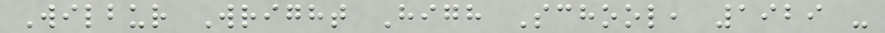Wilbur Wright High School, 1929 -
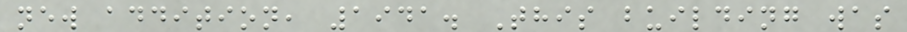new addition, 1941. This building was
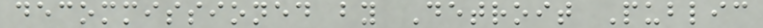decommissioned by Detroit Public
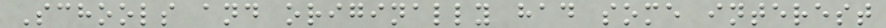Schools and originally had some interest
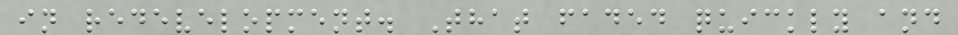in redevelopment. That faded quickly and
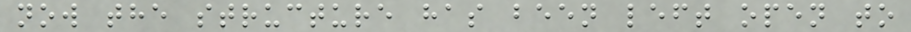now the structure has been left open to
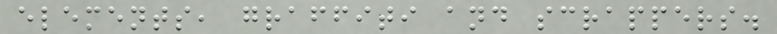elements, graffiti and scrappers.
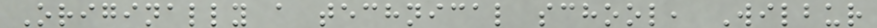Originally a technical school, Wilbur
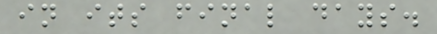in its final days.
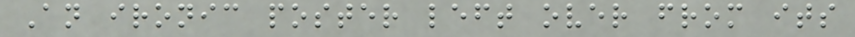An ironic poster left over from its
